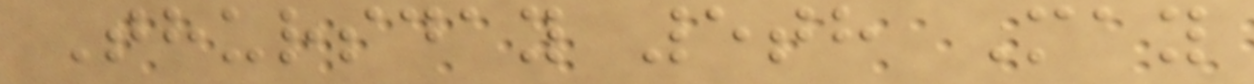Thursday 5th May
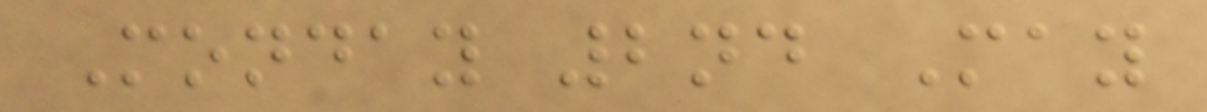Monday 2nd May
